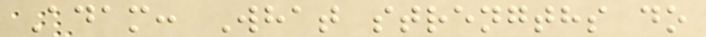Adam: What strengths do
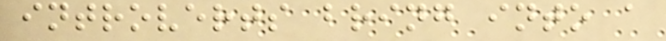introverts bring into a
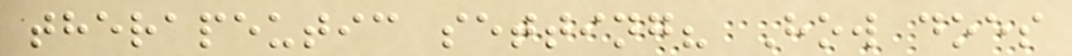therapeutic setting? How does
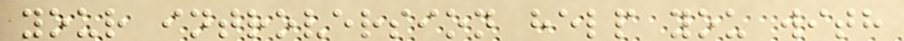your introversion help you with
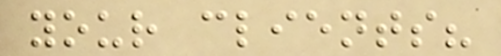your clients?
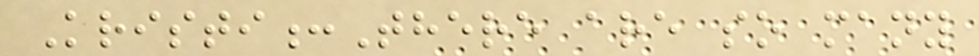Kristi:There are so many
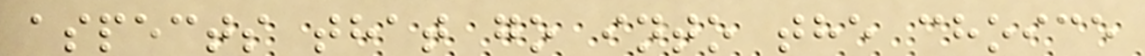aspects that go into the choice
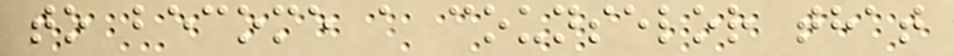to become a counselor that
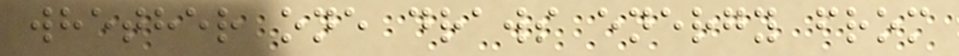whether one draws energy from
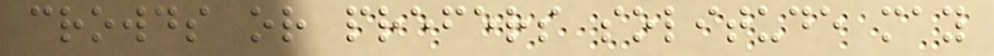crowds or prefers solitude may
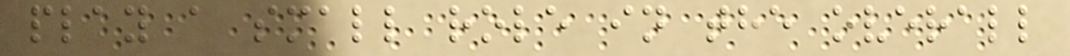play a small role in the overall
